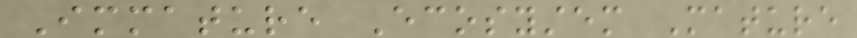Immature Ecosystem Mature
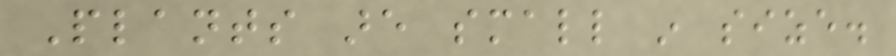Plants are small in size.
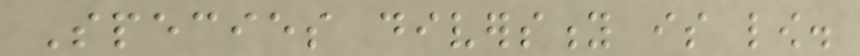Species diversity is low.
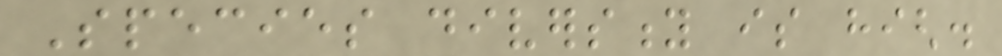Species diversity is high.
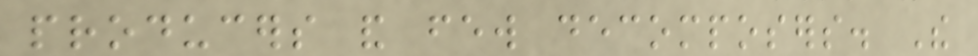producers and few decomposers. The
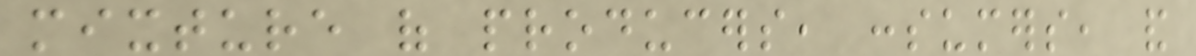mixture of producers, consumers, and
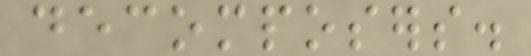decomposers.
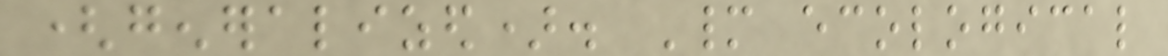(generalized). Many ecological
